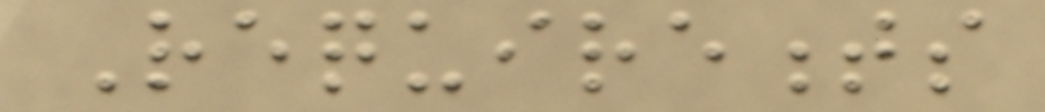Requirements
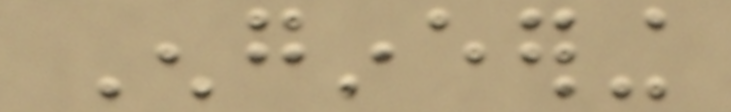Engineering
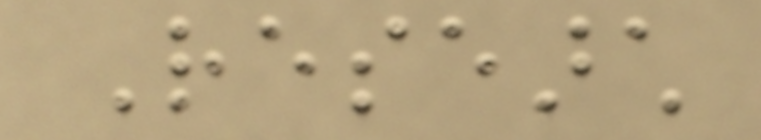Research
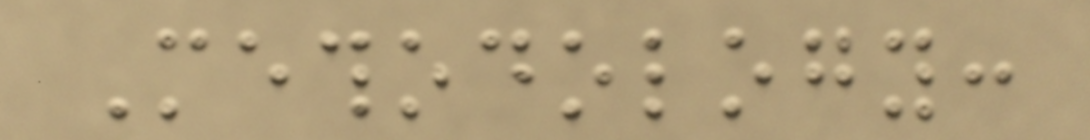Methodology:
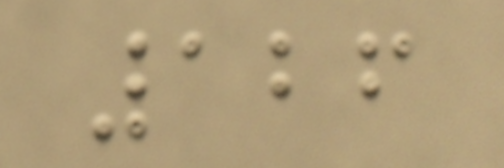126
